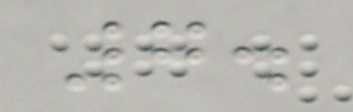7.
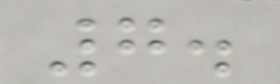7.
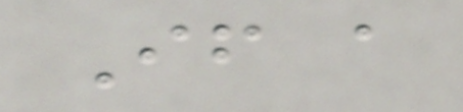If a
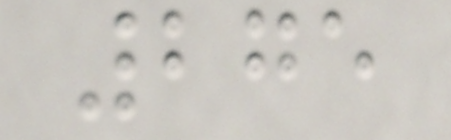275
